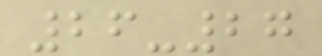26-27
